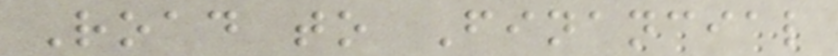Road to Financial
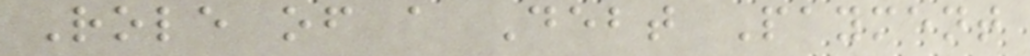Role of a Debt Payment
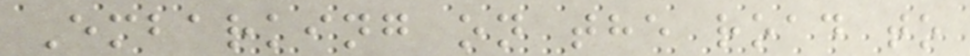Embarking on the road to
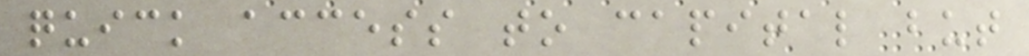quick access to capital but
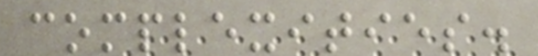complexities.
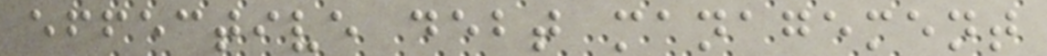effective debt management
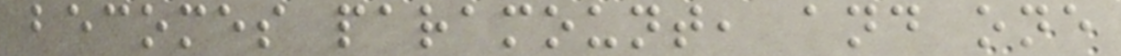becomes paramount, and one
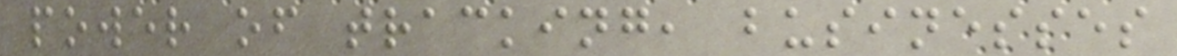power of tracking, businesses
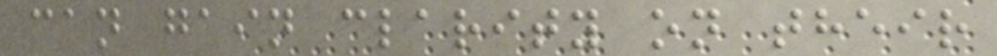can gain clarity on their
